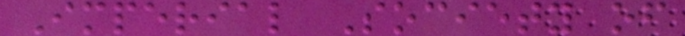Imperial Society of
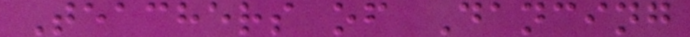Teachers of Dancing
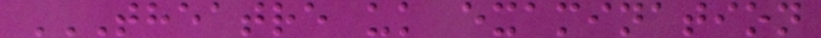THEATRE UK EXAMINATION
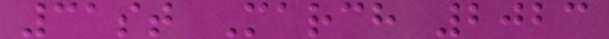31st March 2023
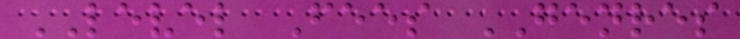LEVEL Fees GENRES
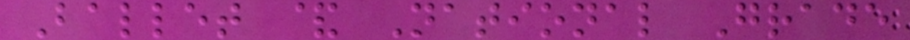Ballet & National Grade
